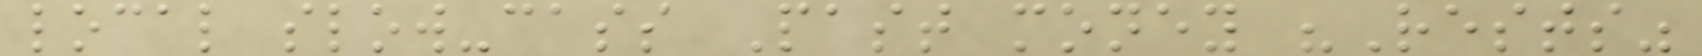local slow-cass Past money "Rests"
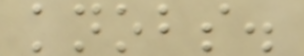knobs.
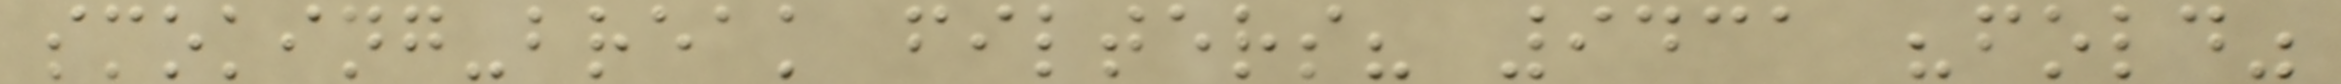smoking-break filters? 9431 "fold"
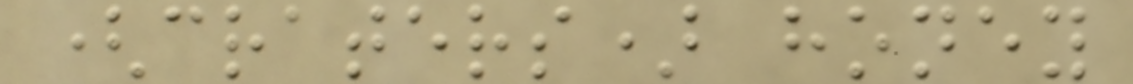(craters) honey
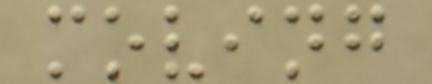moving
